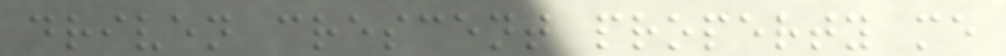driven crescent property me
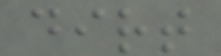dirt
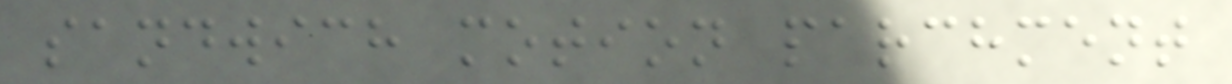sandwich motion parchment
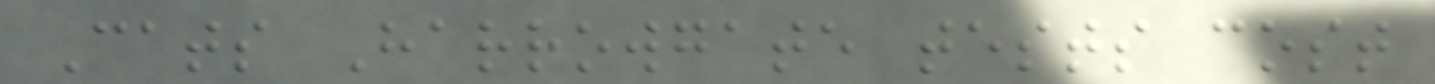Cats Harrowgate tests cost
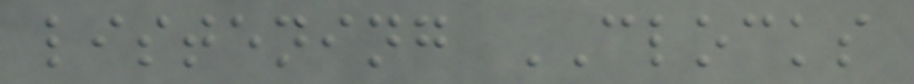listening CLOCKS
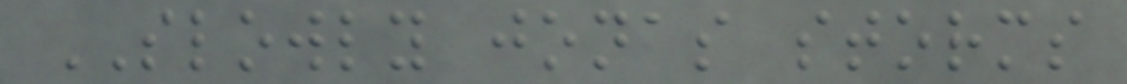SLOWLY jonas storms
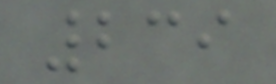239
